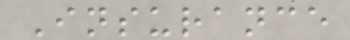Insurance
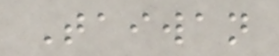Taiwan
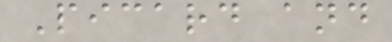Picard and
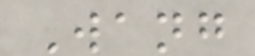Wang
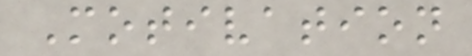Motivation
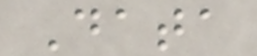Data
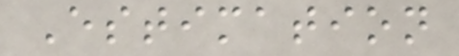Estimation
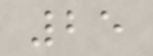25
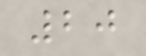20
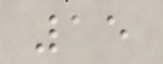15
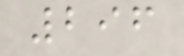296
